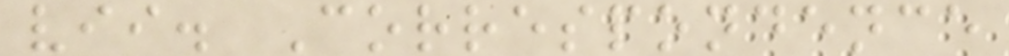vii. Correspondence
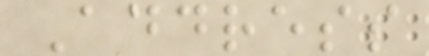Address
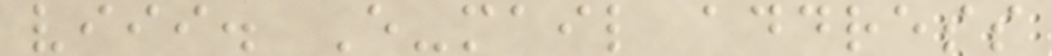viii. E-mail address
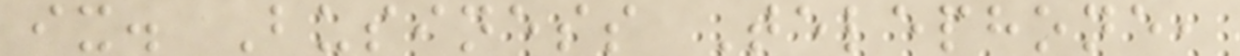ix. Business Telephone,
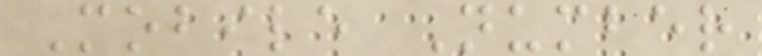Mobile Number
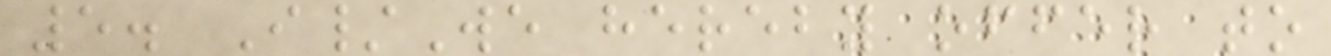5. I/We hereby offer to
